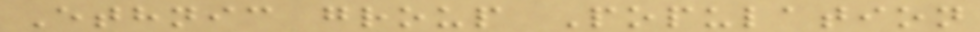Ethnic group Population
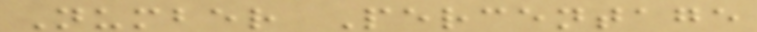Number Percentage
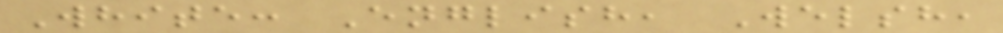White: English, Welsh,
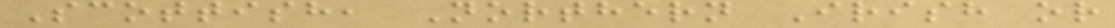Scottish, Northern Irish or
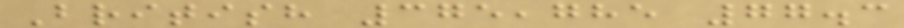British 375,785 77.3
